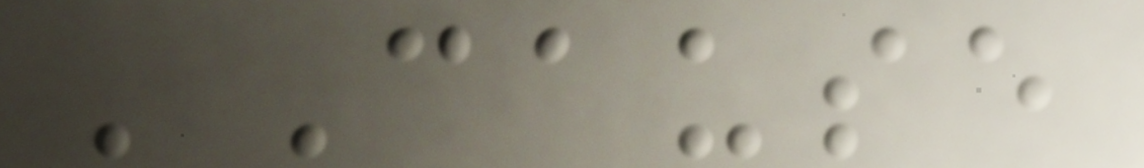'Cause
